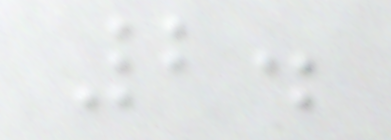2.
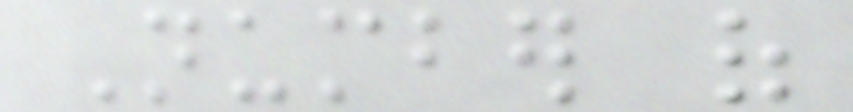Number of
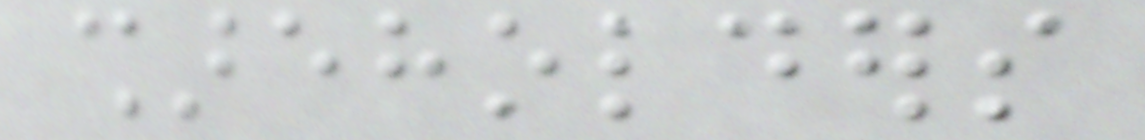shareholders
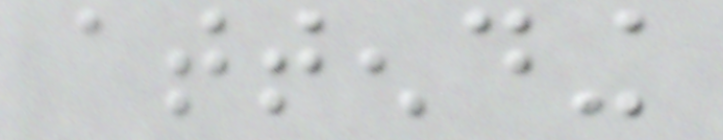attending
